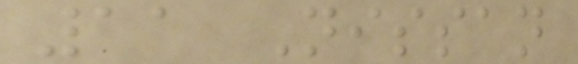11 Nissan
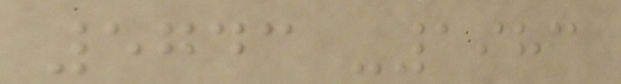5743 -1983
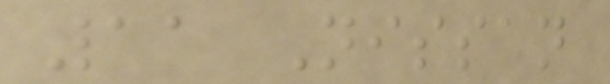11 Nissan
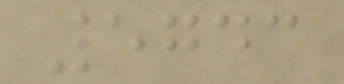5743
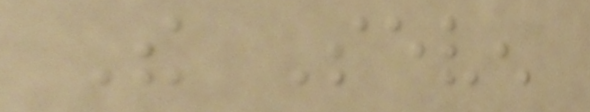The Seven
